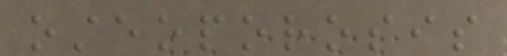osteoporosis
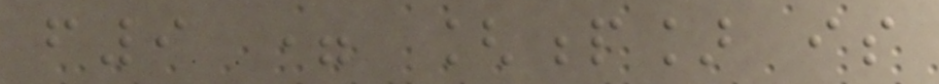f9 = [p] is
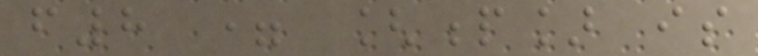f8 = [p] is
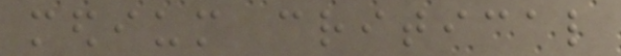medium critical
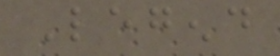Legend
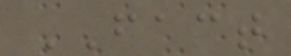FACT
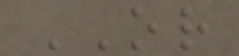OR
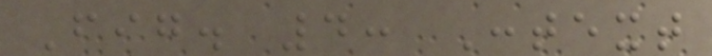Fig. 4: Context
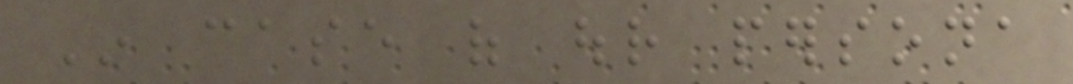In case of our persona
